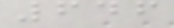646
